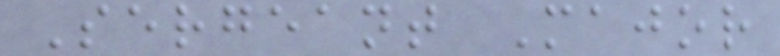Sergeant Major
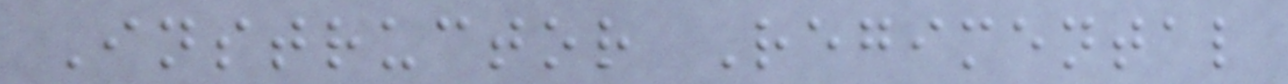Instructor Regimental
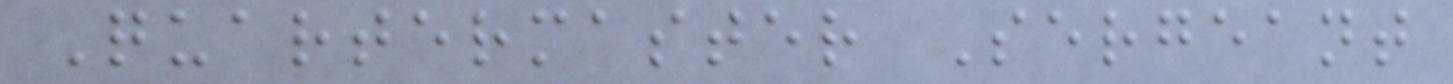Quartermaster Sergeant
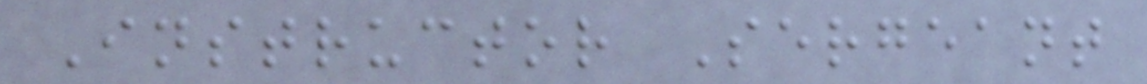Instructor Sergeant
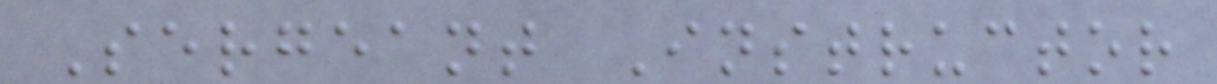Sergeant Instructor
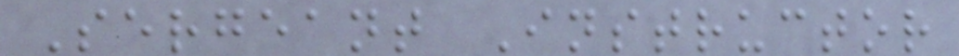Sergeant Instructor
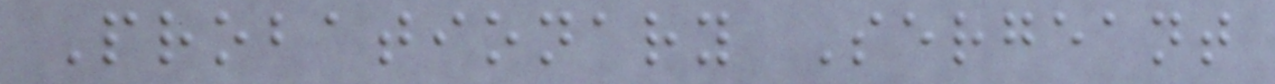Probationary Sergeant
